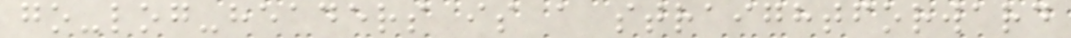go-log-headers is a straightforward
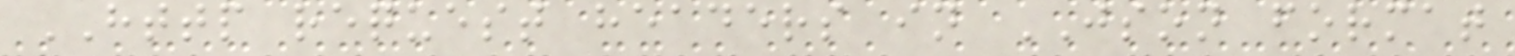HTTP request headers in JSON format
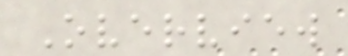Overview
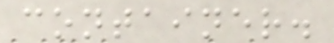container.
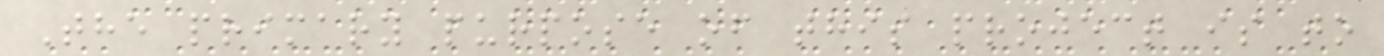The primary purpose of this project is to
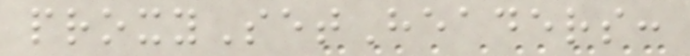proxySetHeaders:
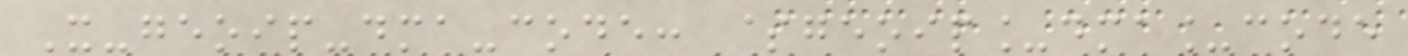X-geoip-dma-code: $geoip_dma_code
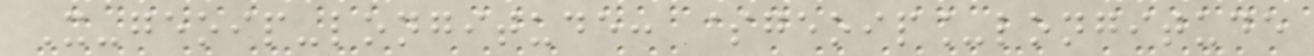X-geoip-longitude: $geoip_longitude
